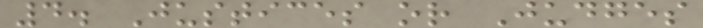4. Justices or Judges
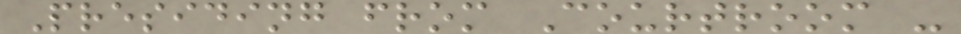Presiding from Courtroom -
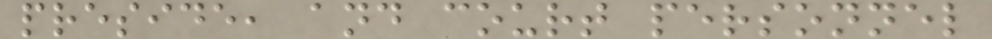preside, and court personnel
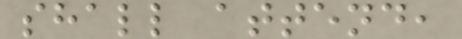shall attend,
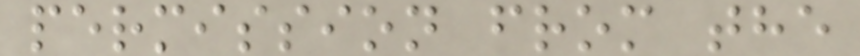permission from the
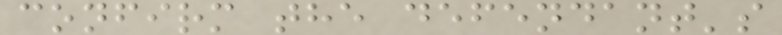confirm the defendant's
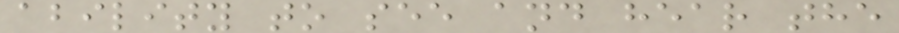ability to see and hear the
